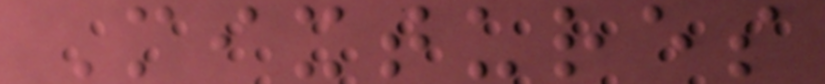Mixtures
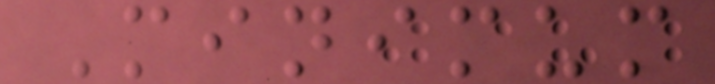Minimum
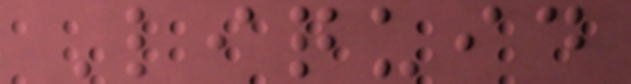Liquid
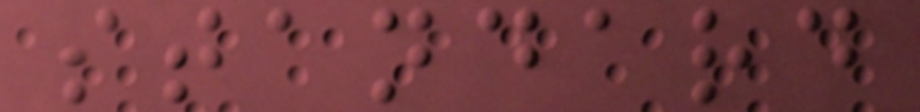standard
